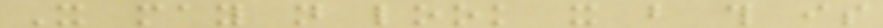It may not look it but this is
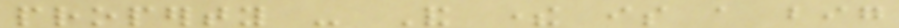property - And there is a big
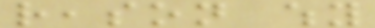reason why
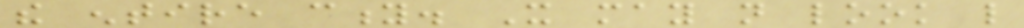the entire city. It may not look like
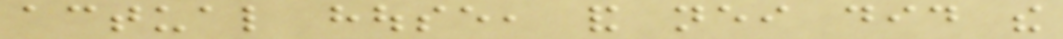actual house, and neither did the
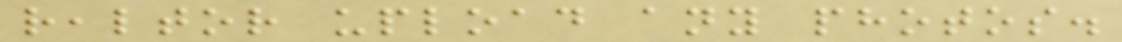realtor upload any photos.
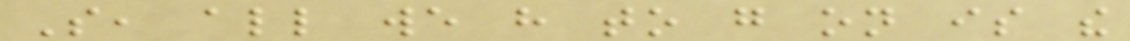So, all we have to go on is the
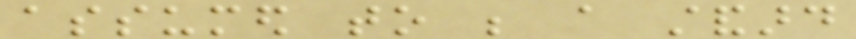assumed to be a standard
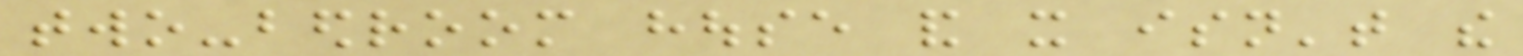two-bedroom house and it isn't the
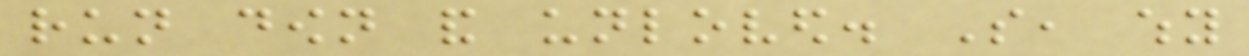run down and unloved. So, why
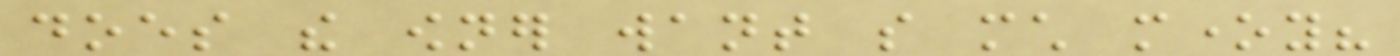does the owner want so much money?
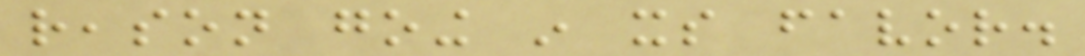reason going in its favor.
